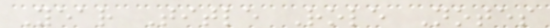Year Title Role Notes
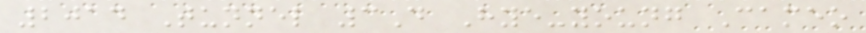2014 Tunnel 3D Hye-young Cameo
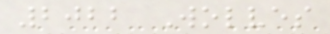2022 Wolves
